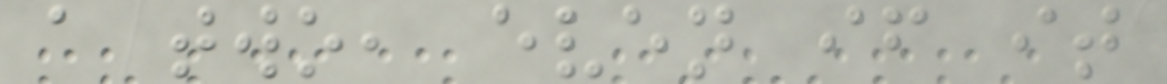a two, even if it
